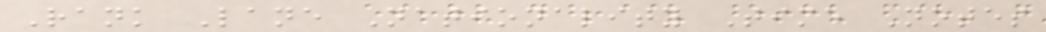Rank Lane Nationality Time Notes
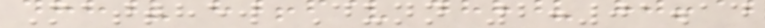Matthew Dunn 2:01.14
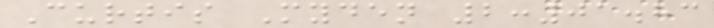Curtis Myden 2:01.83
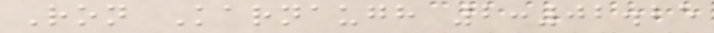Ron Karnaugh 2:02.25
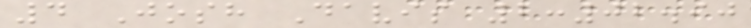4 Josh Davis 2:02.90
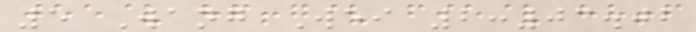5 Wang Wei 2:03.02
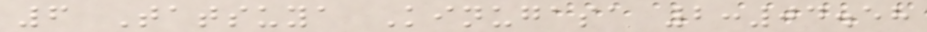6 Tatsuya Kinugasa 2:04.58
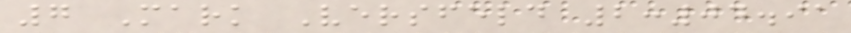7 Mark Versfeld 2:04.91
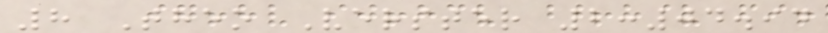8 Theo Verster 2:04.94
